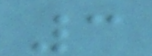3
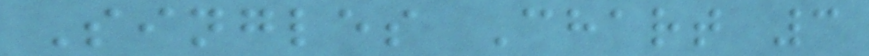Singles Chart 3
